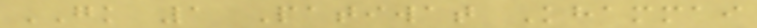GK 1 Patiwat Khammai
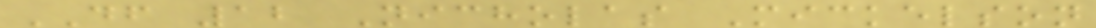DF 12 Nicholas Mickelson
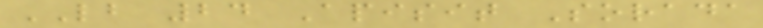LB 24 Apisit Sorada
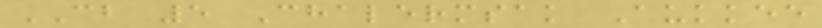CB 5 Chalermsak Aukkee
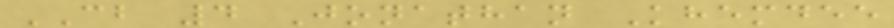CB 4 Jonathan Khemdee
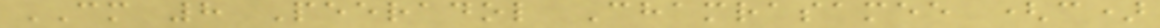CM 8 Peeradol Chamrasamee (c)
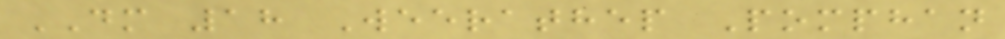DM 18 Weerathep Pomphan
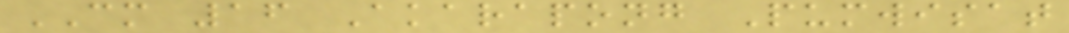CM 16 Akarapong Pumwisat
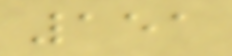151
